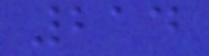214
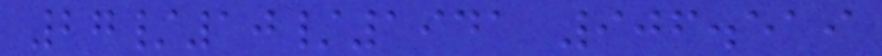27/10/1941 906.519
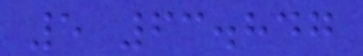5 63.847
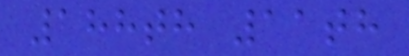188th 11th
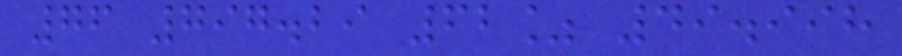76 797.29 62% 49.998
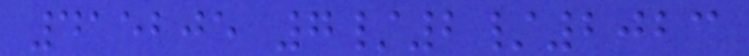415205 7/2/2023
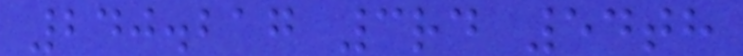240.217 3rd 54th
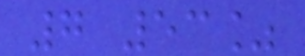7 53%
